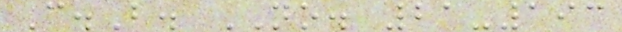C.B. NO. 21-193
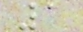1
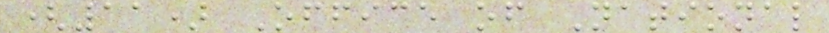(11) Office of National
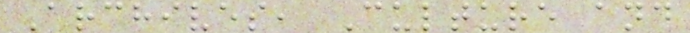Archives, Culture and
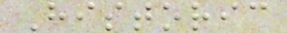Historic
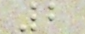2
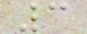3
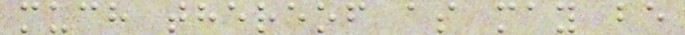much thereof as may be
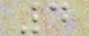4
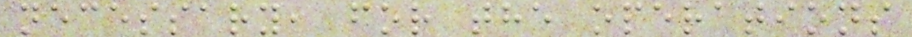necessary, for the operations
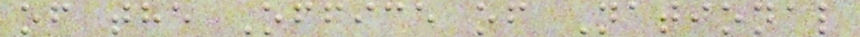of the Office of National
